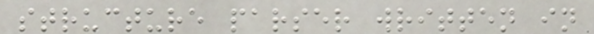structure parser written in
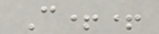C++
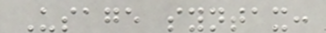Usage syntax:
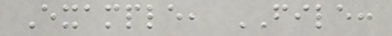Example, FILE:
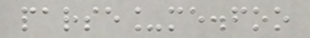parse_me.foo
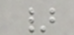}
